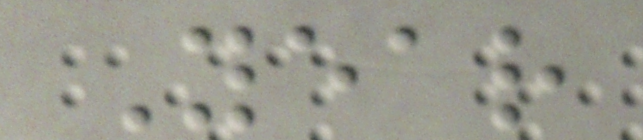Year
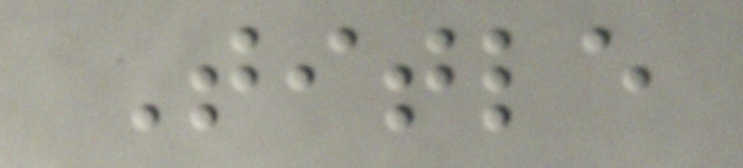Title
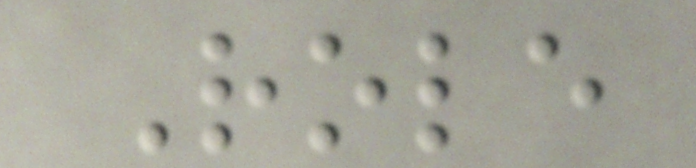Role
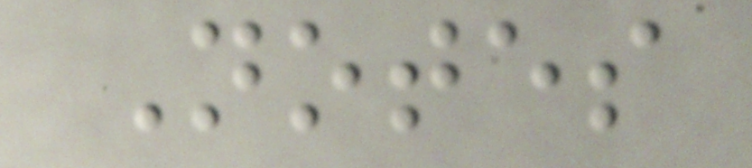Notes
